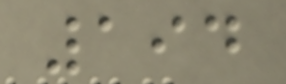194
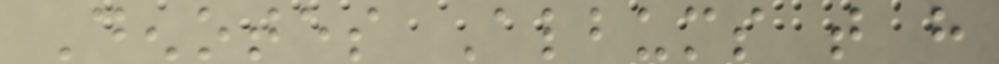Denotes Albums that have
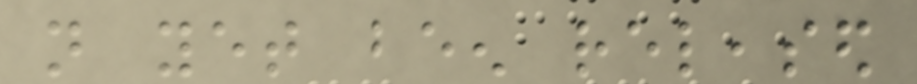not yet been released
